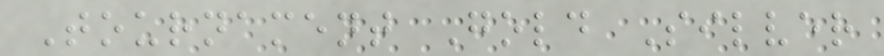Tournament Gold Silver
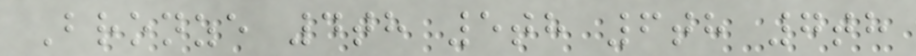Bronze 4th 5th 6th 7th
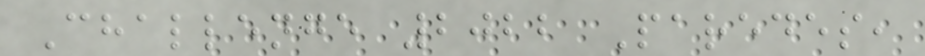Challenge 2022 Paredes,
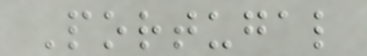Portugal
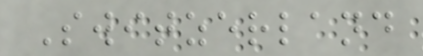Switzerland
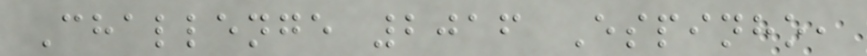Challenge 2016 Espinho,
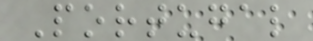Portugal
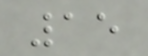15
